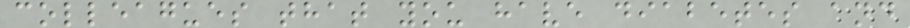colleagues that you have diabetes and
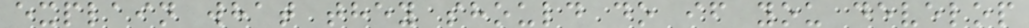explain what they should do if you develop
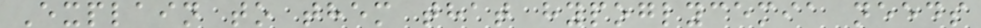Explain to them that hypoglycemia needs
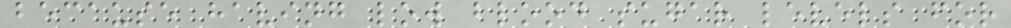because having low blood sugar levels for
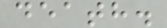death.
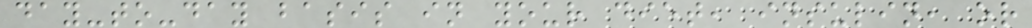day-to-day basis in your diet, insulin, or
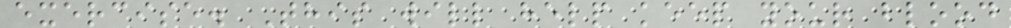exercise. This will help keep your blood
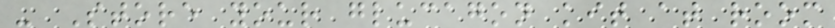- Store your glucagon kit at room
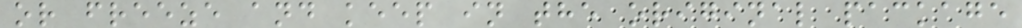or freeze and keep in the original package
